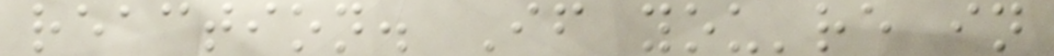reaction. If you're in
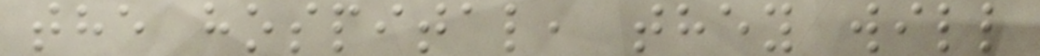the hospital, they will
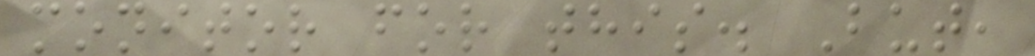monitor for this. But,
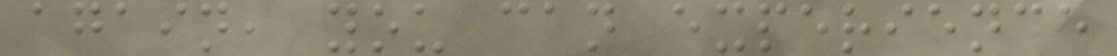again, you can experience
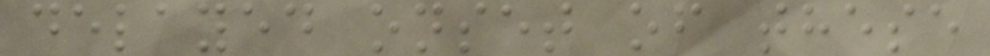delayed onset of these
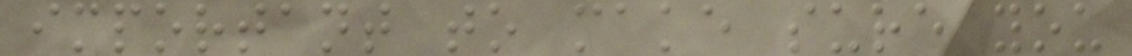important to make sure you
